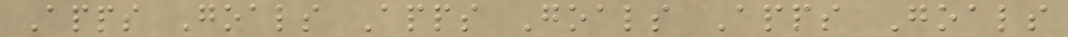Apps Goals Apps Goals Apps Goals
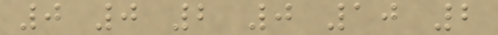0 0 2 0 10 2
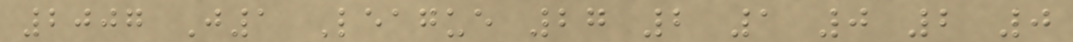2007 J1 League 27 2 1 0 2 0
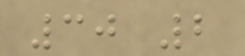30 2
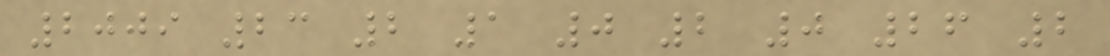2009 23 2 1 0 2 0 26 2
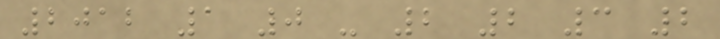2012 1 0 - 2 2 3 2
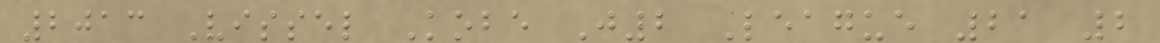2013 Vissel Kobe J2 League 21 2
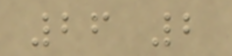26 2
